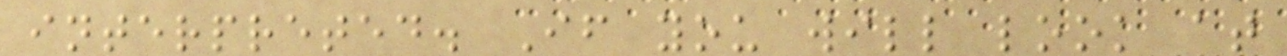interpreted. If you will look at
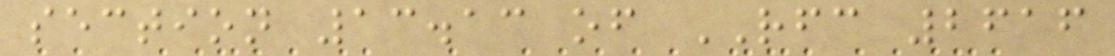section 13.13 of RFC 2616
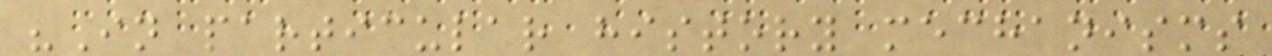"In particular history mechanisms
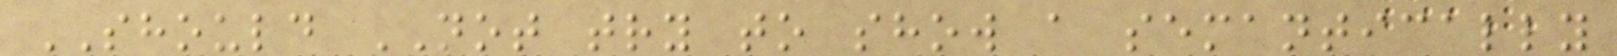SHOULD NOT try to show a semantically
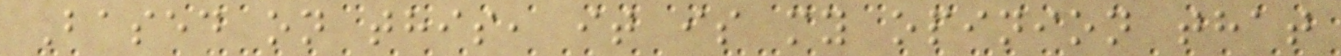Based on this, it is my opinion that
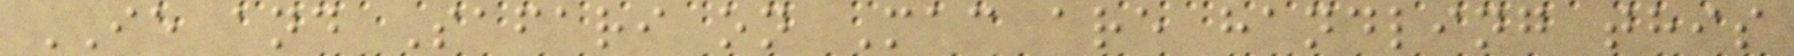IE and Safari on Mac are handling this
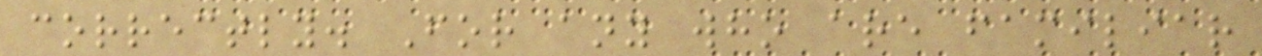correctly. For any who are familiar
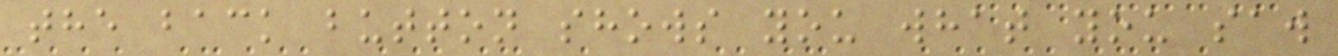the back button shows you what you saw
